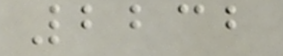2232
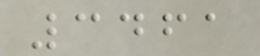3461
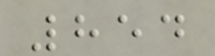854
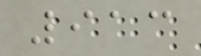913
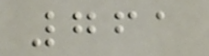761
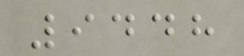9448
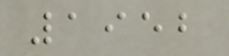1952
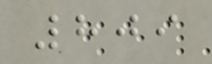809
